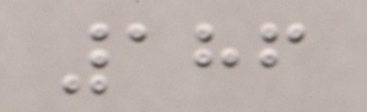186
